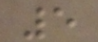5
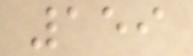159
